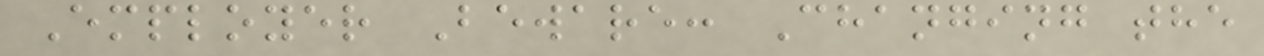Employer Beware: Changing the
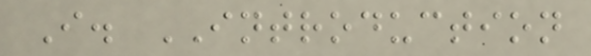I. INTRODUCTION
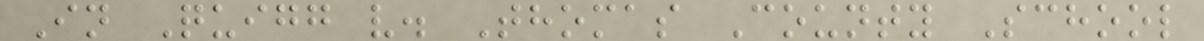In Quigg v. Thomas County School
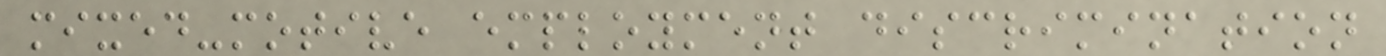mixed-motive employment discrimination
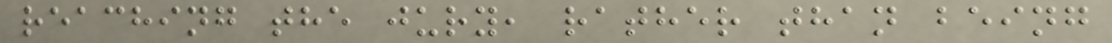reaching the jury, rather than being
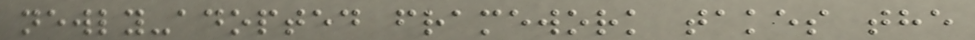newly-adopted framework takes the
